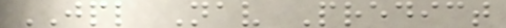JPL Nav Predict
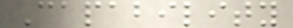Capability
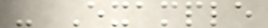- Example
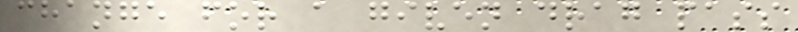change for a given drag pass
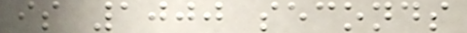is 1000 seconds
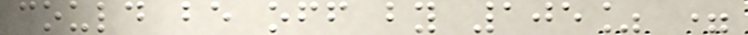could be off by 105% =
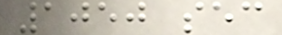1050 sec
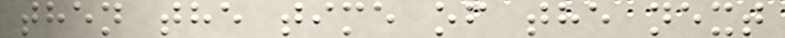then the time of the next
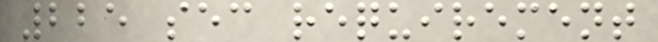225 sec requirement
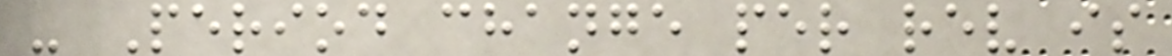- Period change per rev is
